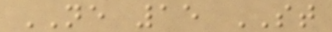NE 15 ST
